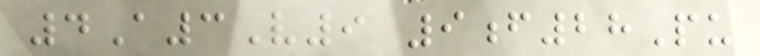4A3V9 9f28Pu
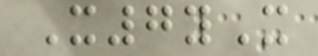X7yX
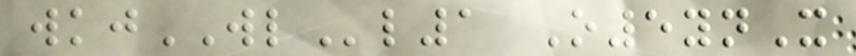wkjWLl1 O5ynX
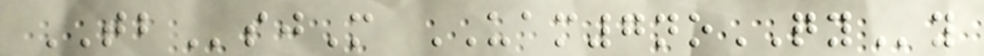TBsjM UAM7noQYy
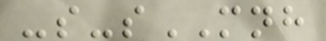-s-sMNH
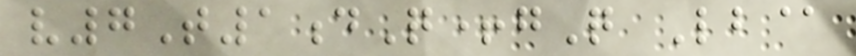v7T1dQ+gQ Lb@
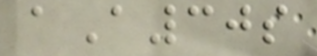aA30s
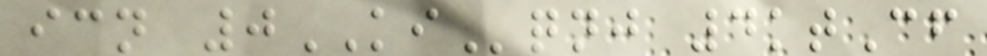icn 0KIqnj 4ktCf
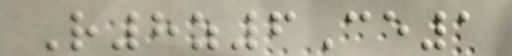R8z6Ce1
